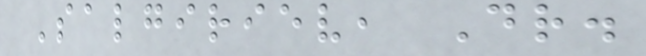Salgiriev, Dr.
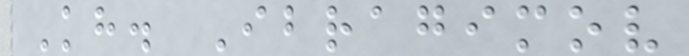Kh. Ibragimov
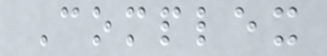Complex
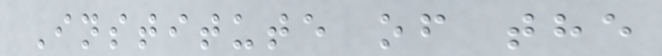Institute of the
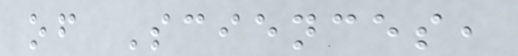of Sciences,
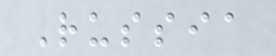Russia
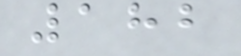182
